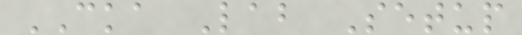CKA Lab Setup
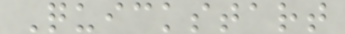Quickstart
